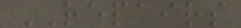REPAIRS
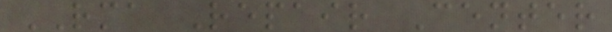RMA Repair Center
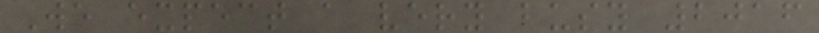We expect a very busy 2016
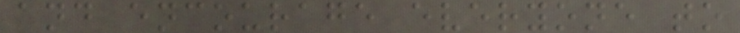and encourage everyone to
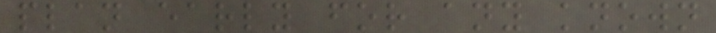plan early for any known
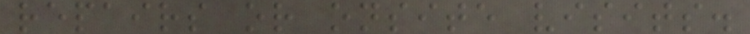repairs or onsite visits.
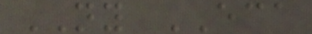NY ECA
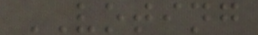VOTING
